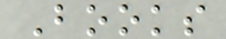Books
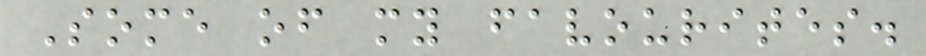Some of my favourites.
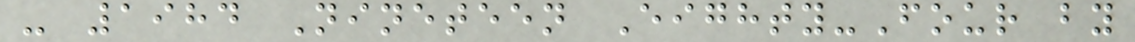- 1984 Nineteen Eighty-Four by
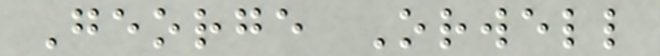George Orwell
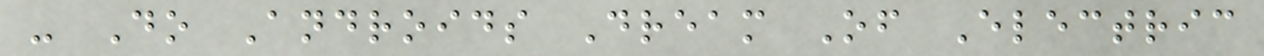- Do Androids Dream Of Electric
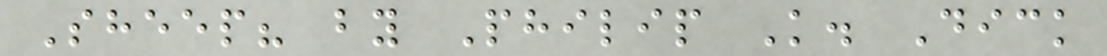Sheep? by Philip K. Dick
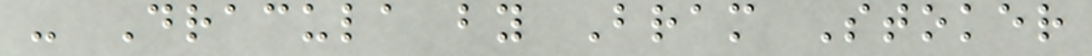- Dracula by Bram Stoker
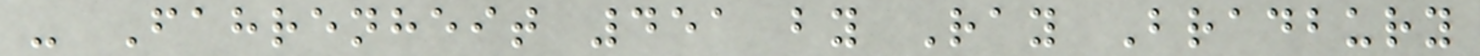- Fahrenheit 451 by Ray Bradbury
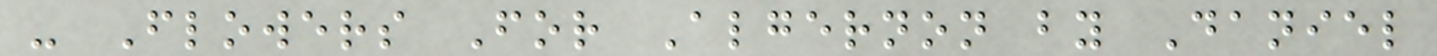- Flowers For Algernon by Daniel
